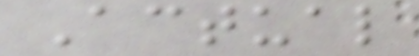Actual
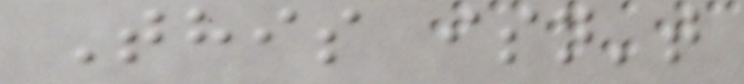This isn't
